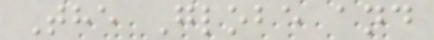The Globe and
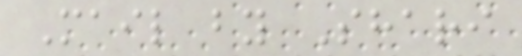Mail by Shari
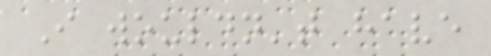I wouldn't have
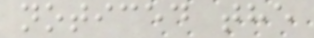noticed the
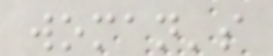woman's
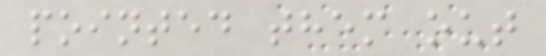pointed them out
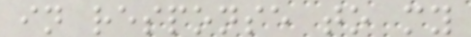in response to my
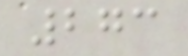273
